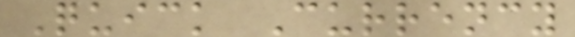Quick Currency
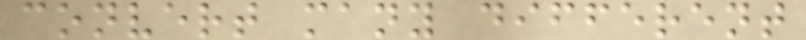convert many different
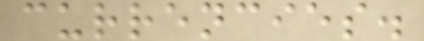currencies.
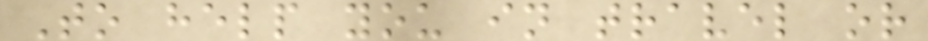To help you in travel or
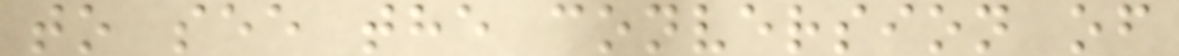to see the conversion of
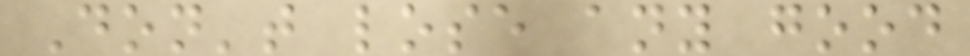Don't lose any good
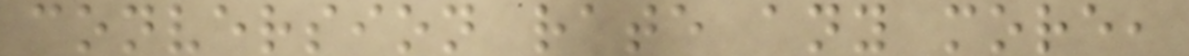conversion rate any more,
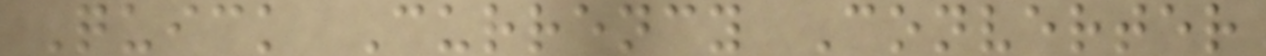Quick Currency Converter
